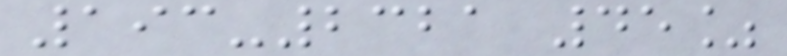193-2321 45%
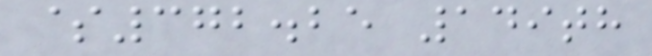$372.25 149th
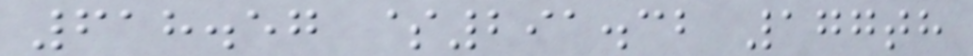618.57 $291.32 177th
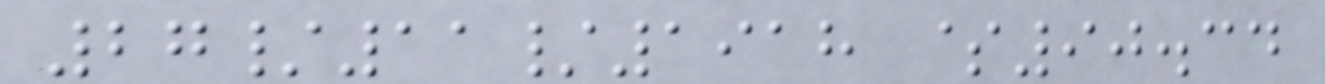27/11/1918 $90.34
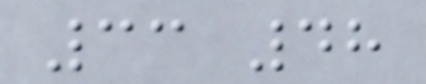33 48
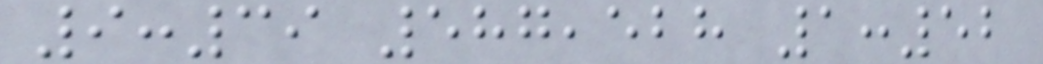9:39 587,528 1:52
